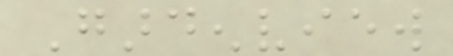Gardenview
